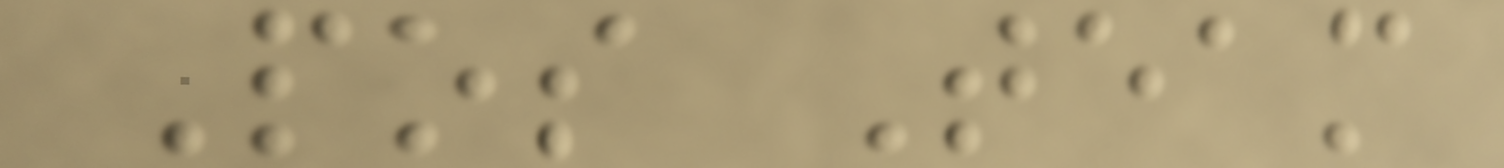Pos Team
